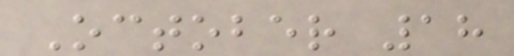October 18
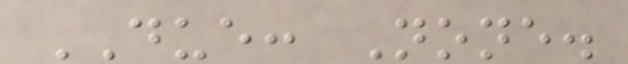DUE: None.
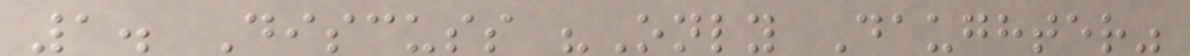1. Discuss "Only Daughter"
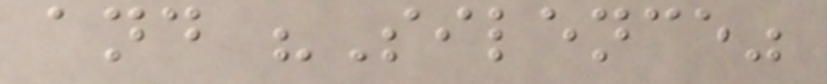and "Silence"
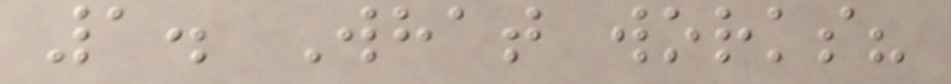1. What works?
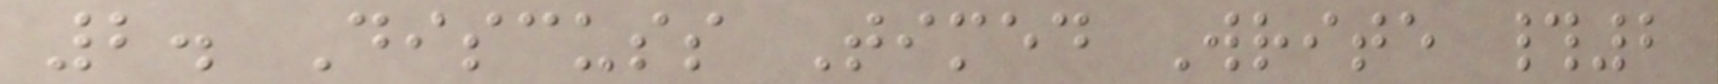2. Discuss Timed Write #2
